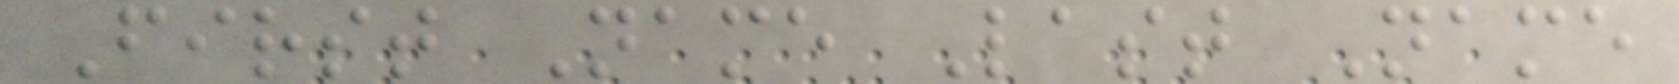First Name Last Name
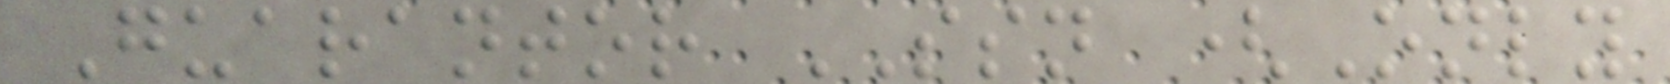Guarantor SSN (Only
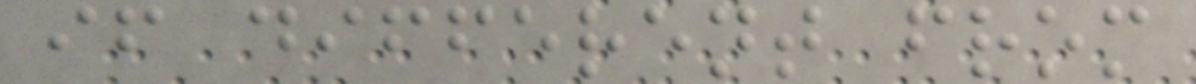if different from
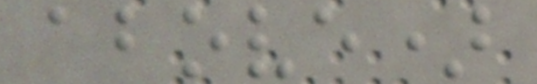above)
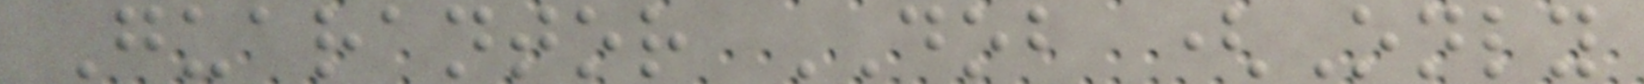Guarantor DOB (Only
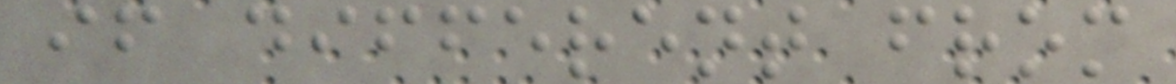if different from
